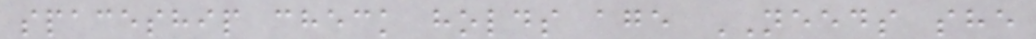spaceship check holds age NEEDS she
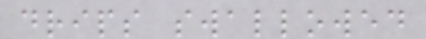drips swallowed
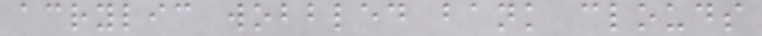acrylic wobbled bank clouds
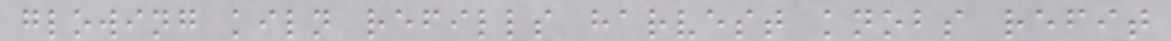glowing kiln refills harvest knobs refit
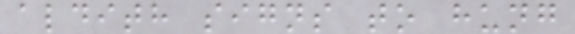aldith signs to hung
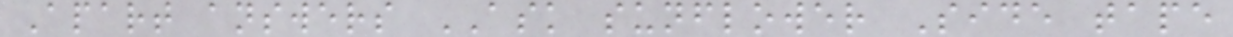Apart answers ASK sunflower Side tape
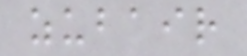zubair
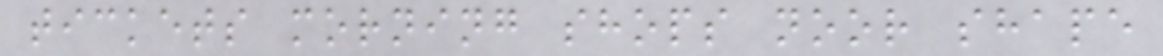tickets morning shops noor shape
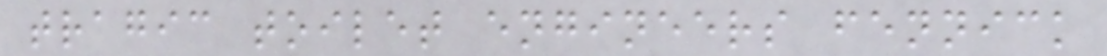tragic toilet engineers fennick
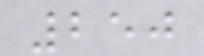250
